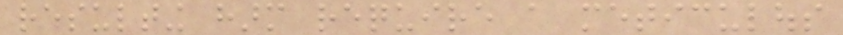resulting harm require a meticulous
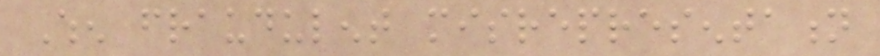When fraudulent misrepresentation
